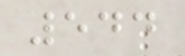544
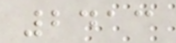2413
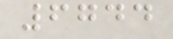6744
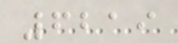6219
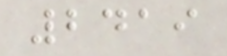2419
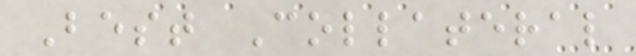Best Collateral
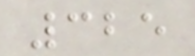325
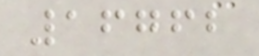16762
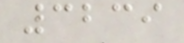3239
